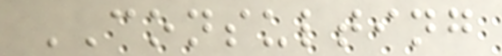CONSULTING
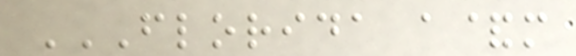FLORIDA A&M
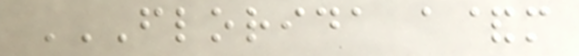FLORIDA A&M
